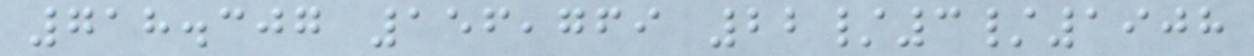718.307 156,769 22/3/1908
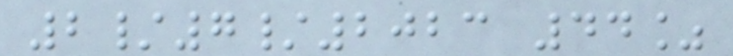2/7/2023 44%
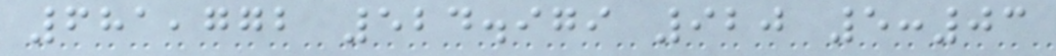681,772 524.979 920 5:03
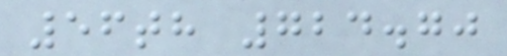56th 724.70
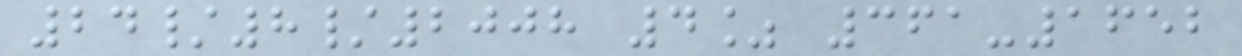24/8/2008 4% 361-1652
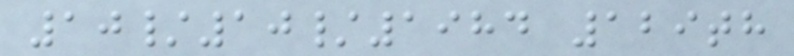10/10/1984 129th
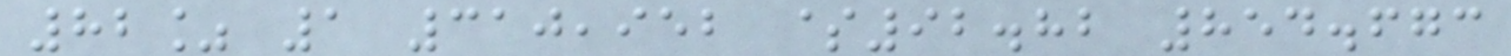82% 1 310,952 $92.82 854.673
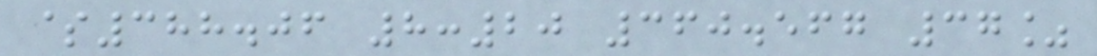$388.06 8:20 360.567 37%
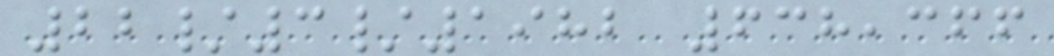22/3/1982 638,366
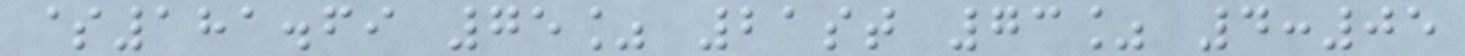$181.69 75% 21st 73% 4:05
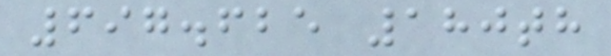697.625 180th
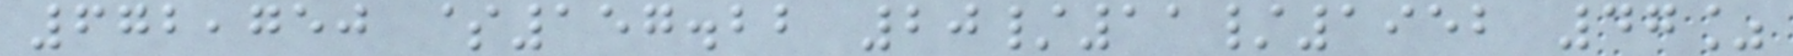672,750 $157.22 20/11/1952 47%
